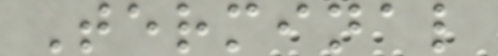Terminal
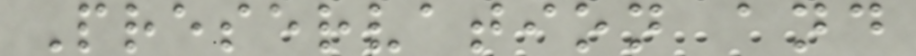Preservation and
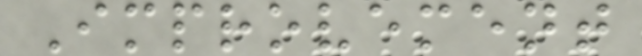Improvement
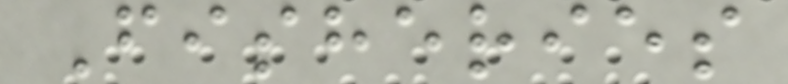Fisheries
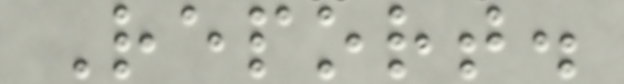Report.
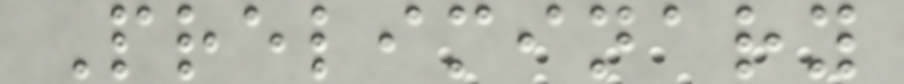Preliminary
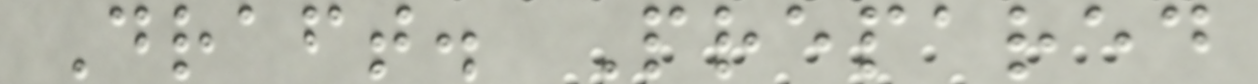Draft. Prepared
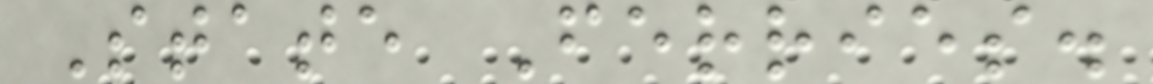State Ferries.
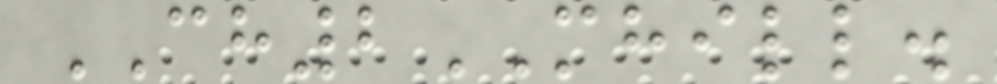CH2MHILL.
